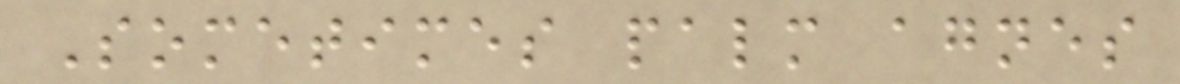Sometimes palm agnes
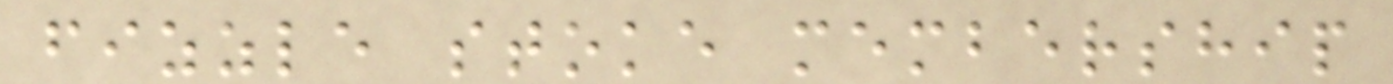fizzle stoke membership
